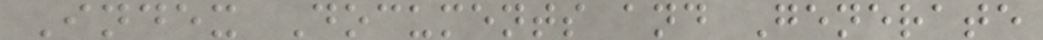Index Documents and Generate
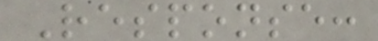Response:
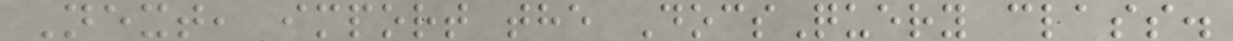Next, import the DocsQuery class.
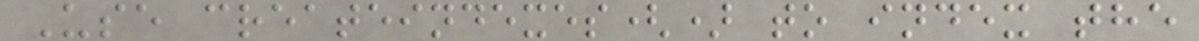Use createindexes() to index the
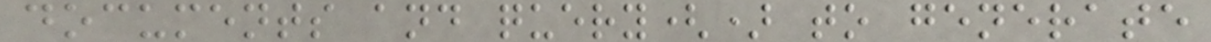documents and query() to generate
